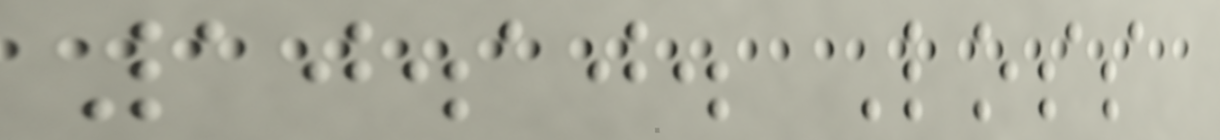10.10. Loss
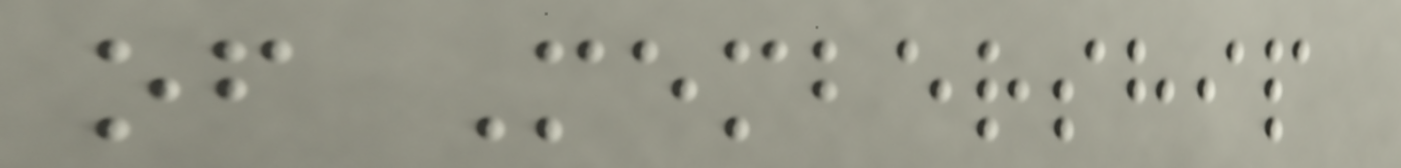of Membership
